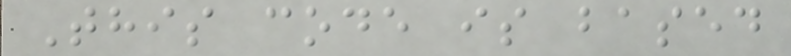This code is based
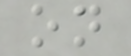on
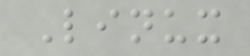Linux
